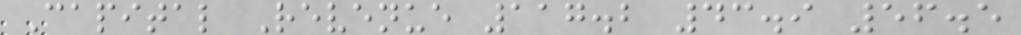Capital Revenue 117.2 43.9 56.5
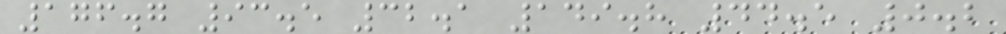176.7 93.5 32.1 149.8 44.5 0.2
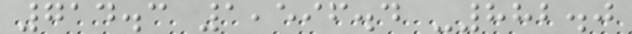714.3 1,596.4 -882.0
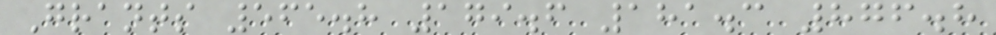Grants 565.8 179.6 181.3 876.8
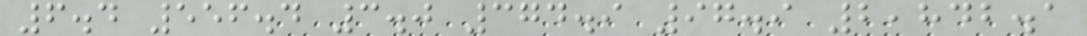6.4 556.4 3.0 374.9 97.9 2,842.1
